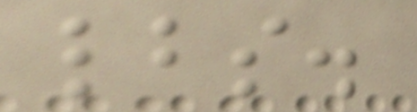lbs.
